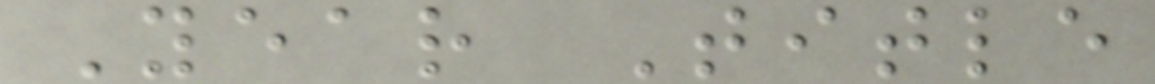Year Title
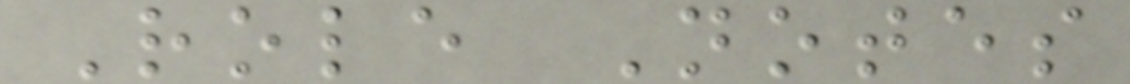Role Notes
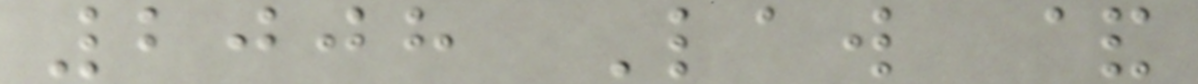2008 Law &
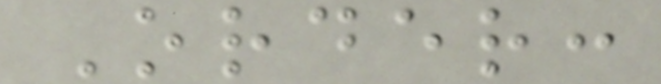Order:
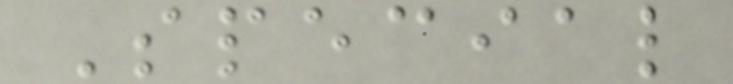Special
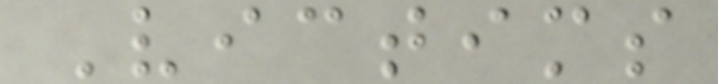Victims
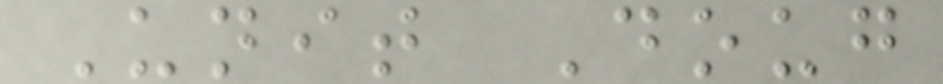Unit Doug
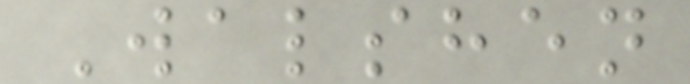Walshen
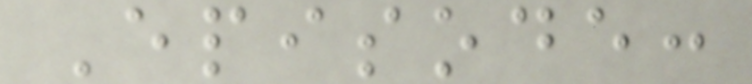Episode:
